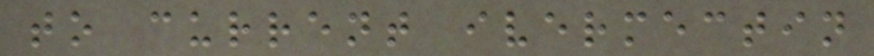to current ivermectin
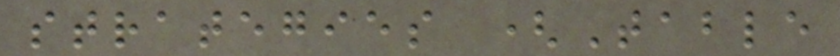strategies (Table
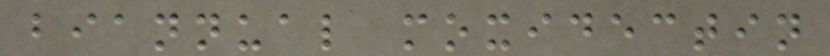biannual moxidectin
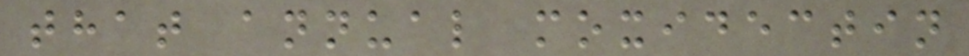that annual moxidectin
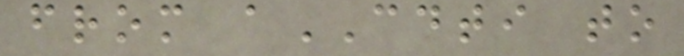from aCDTI to
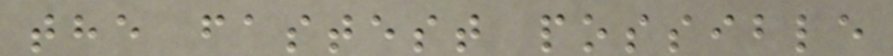the fastest possible
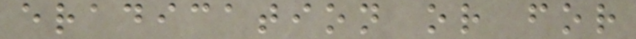eradication or for
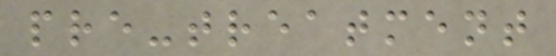pre-treatment
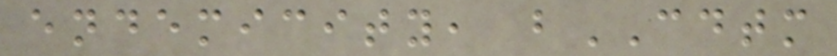endemicity, bCDTM
